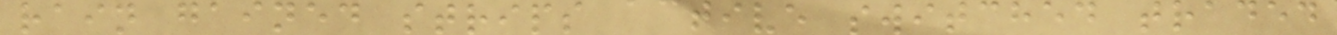rain gained strips active switched traded
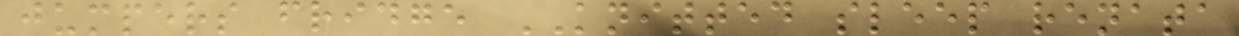jumpers fridge KNITTED sleep renata
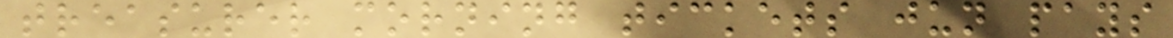treasurer morning tickets jun pays
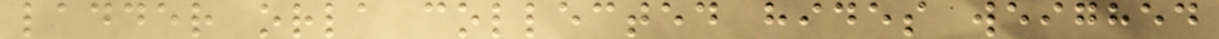ladder orla collected hides weighed
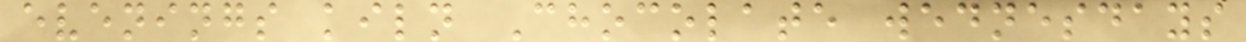evenings kiln Chocolate wednesdays
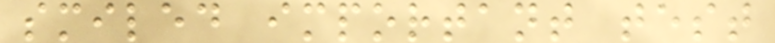smiled important test
